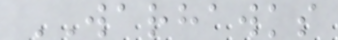WARHAWKS
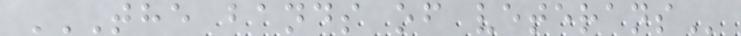THE BANDS OF VETERANS
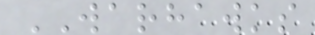WARHAWKS
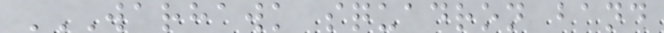WARHAWK SQUADRON BAND
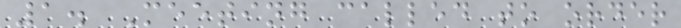1. Meeting called to order
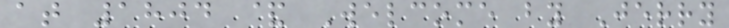at 1804 & Welcome by Jerry
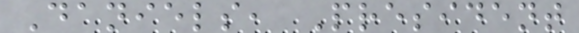Daniels, President
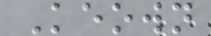Keown
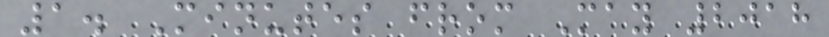1. Minutes from May 2018
